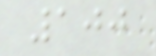100
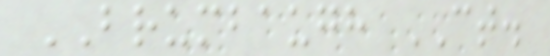BRUMBAUGH CT.
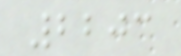2203
